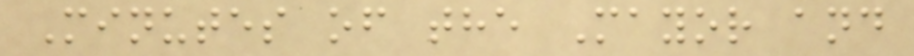Minutes of the Mayor and
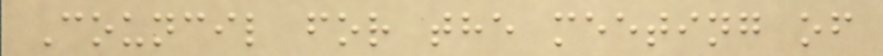Council for the meeting of
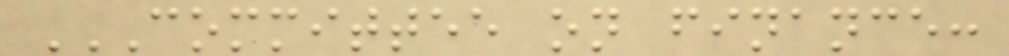COMMITTEE ON FINANCE:
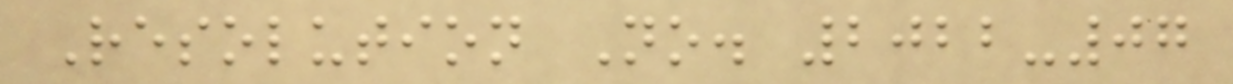Resolution No. 2022-07
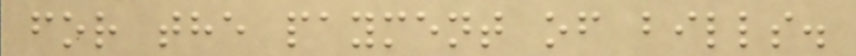for the payment of bills.
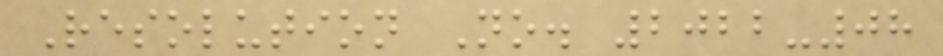Resolution No. 2022-08
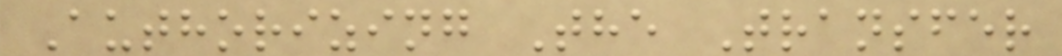Authorizing The Transfer
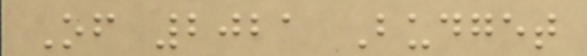Of 2021 Budget
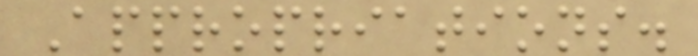Appropriations.
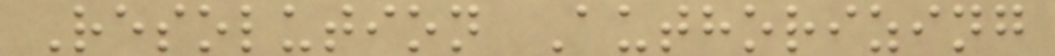Resolution Authorizing
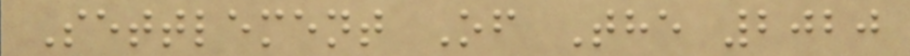Settlement Of The 2020
